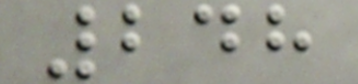248
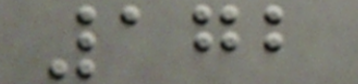172
